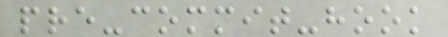pre-commit-hook
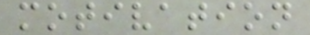motivation
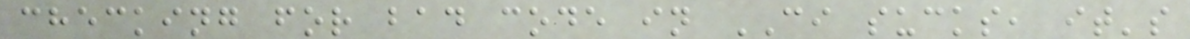checking for bad code in CI sucks, it's
